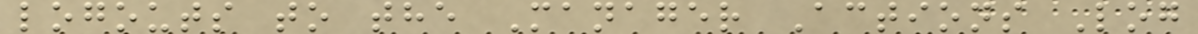logouts to the Manager Actions Log
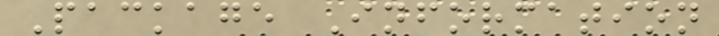Package Information
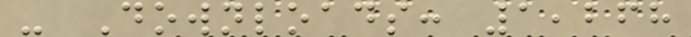- Downloads: 1,268
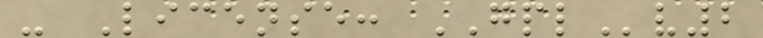- License: GPLv2
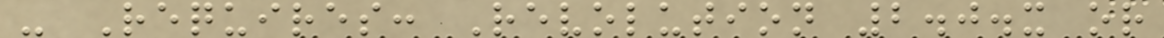- Requires: Revolution 2.0.x or
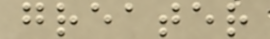greater
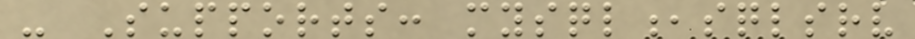- Supports: mysql,sqlsrv
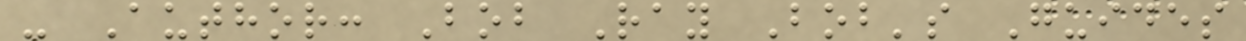- Author: Bob Ray Bob's Guides
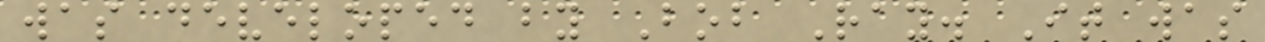was developed by Bob Ray. It was
